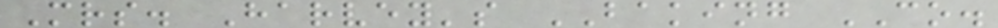Mrs. Harvey's BAKING CO.
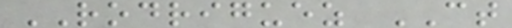RODRIGUEZ CT
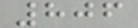806
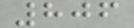806
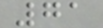71
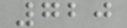720
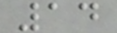14
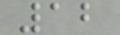12
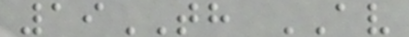19TH AV
